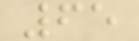65
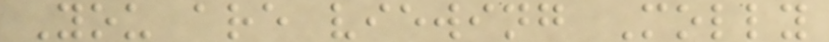You are viewing Molly
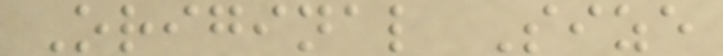Original Size
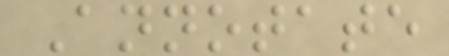Annotate
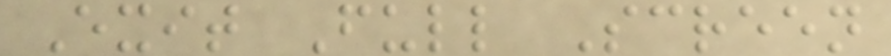Exit Full Screen
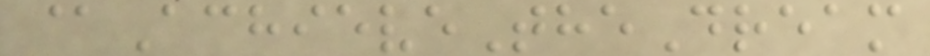@AchieveTheDream
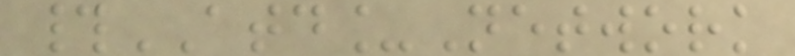#ATD_Network
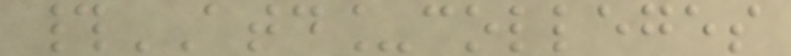#ATD_colleges
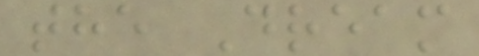the Dream
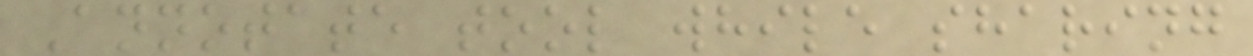Annotate tool while sharing
